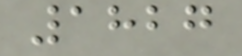1827
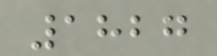1827
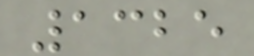1325
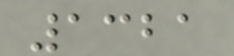1321
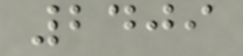2409
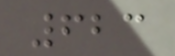623
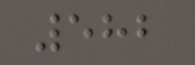582
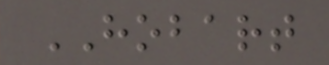HOBART
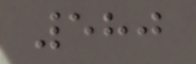580
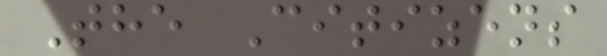The Citizens
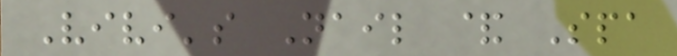Vivi's Nail & Spa
